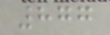877
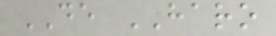DE HARO
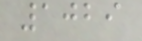1029
